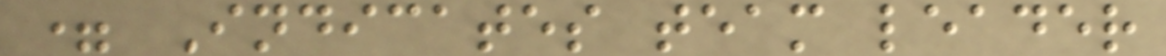= Indicates team leader
